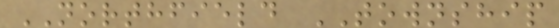NORTHFIELD TOWNSHIP
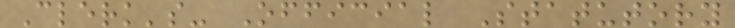Clerk's- Official Statutory
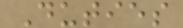Duties
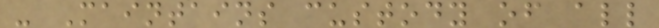- Maintains custody of all
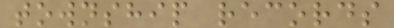township records
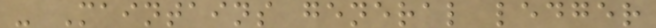- Maintains general ledger
